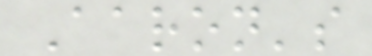Aaron's
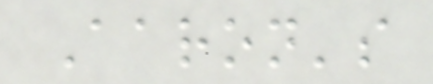Aaron's
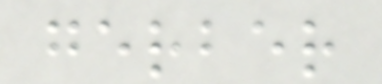gerber
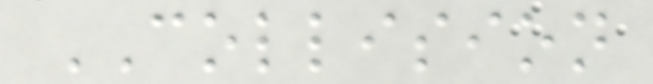COLLISION
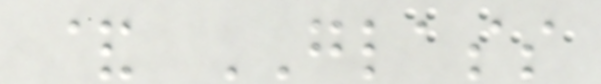& GLASS
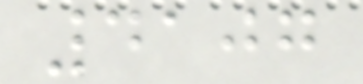4107
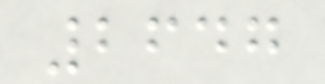2647
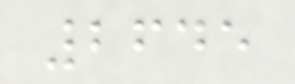2645
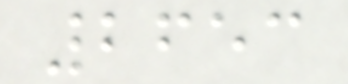2653
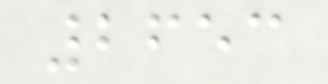2653
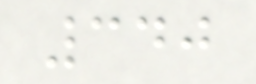340
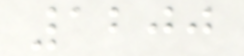1200
